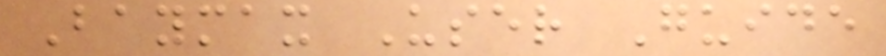Baymax User Guide
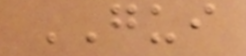GUI
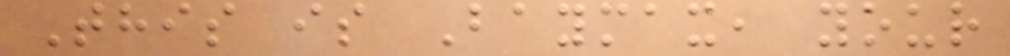This is Baymax, your
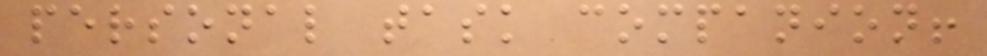personal task companion!
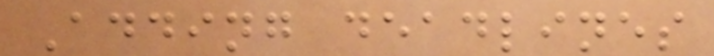Adding deadlines
